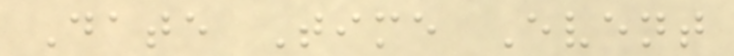Date Time Event
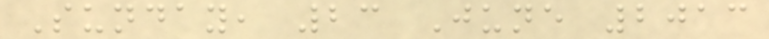Sunday, 23 June 2013
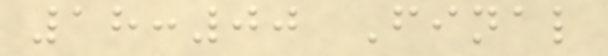18:00 Final
